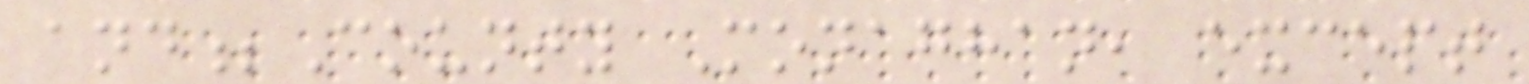and;County Monaghan, except
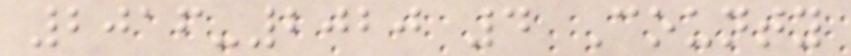2016-2020 4 County
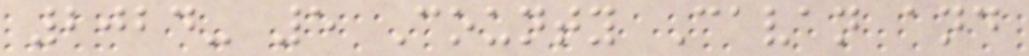2024- 5 County Cavan and
